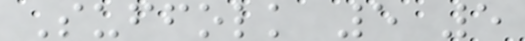Suffolk 5 5
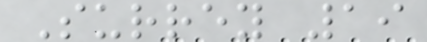Surrey 19
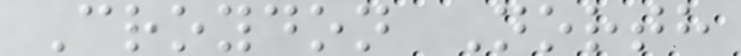Croydon North
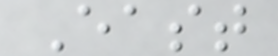East
